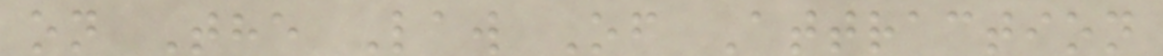on The Law Of Attraction
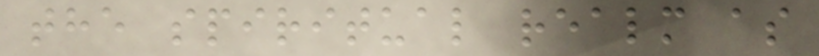the spiritual realm as
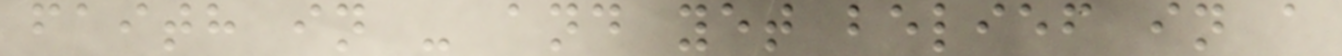faith in - and yet belief in a
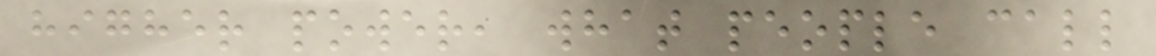higher power, what people call
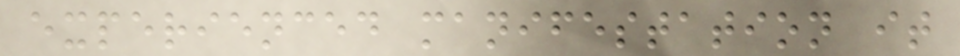experienced manifestation it
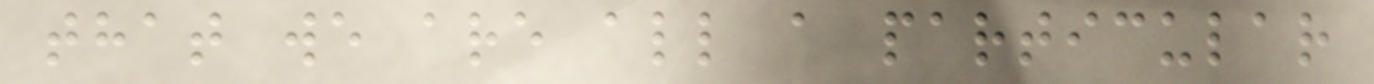that we are all a particular
